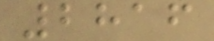2816
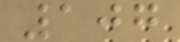107
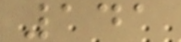141
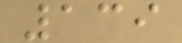139
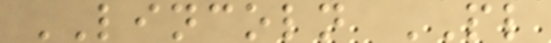LINCOLN PL
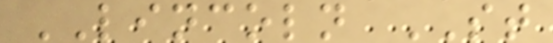LINCOLN ST
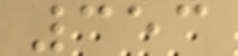353
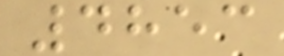4853
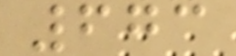673
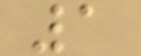1
